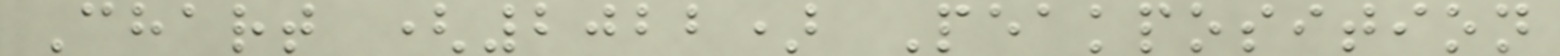Chart (2022) Peakposition
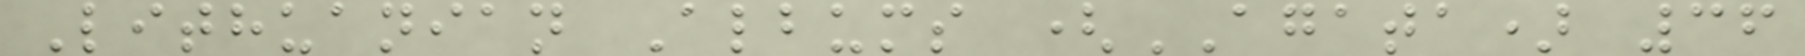Lithuanian Albums (AGATA) 36
